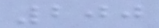200
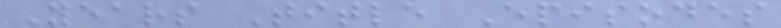Years Title Episodes
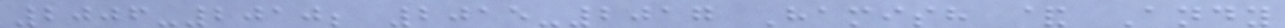2006-2010; 2015-2017 Hamish & Andy
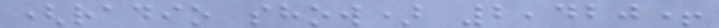(radio show) 2,420+
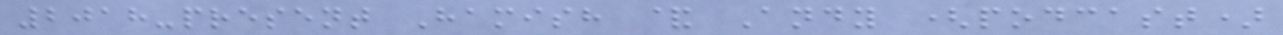2018-present Hamish & Andy (podcast)
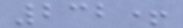232+
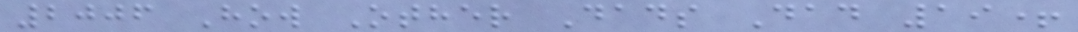2006 How Other Dads Dad 19+
